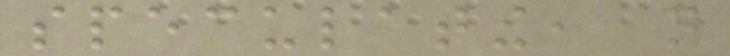speculating, not
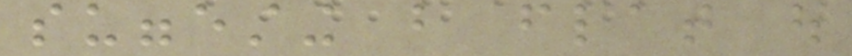suggesting but flat out
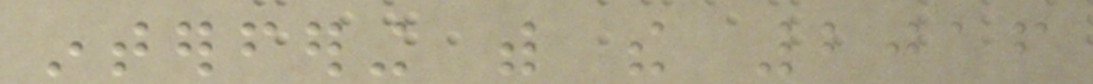interfering with the 2016
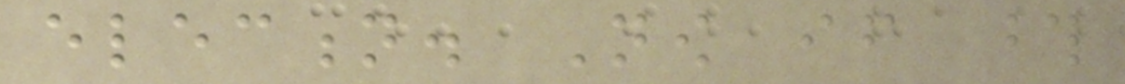election. Now if those
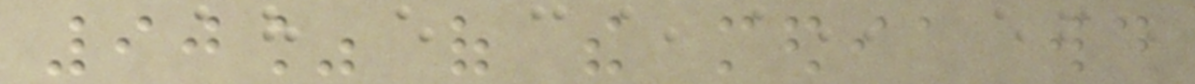90% of the media would
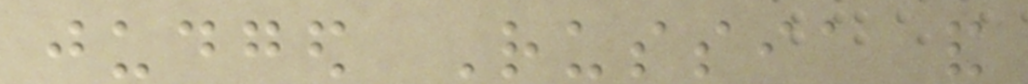judged Russia and
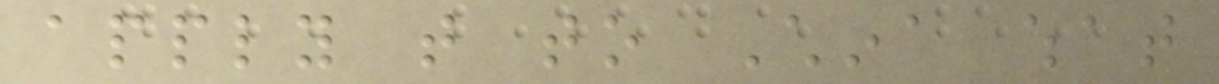apply that to China what
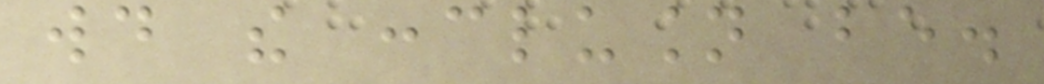would the conclusion be.
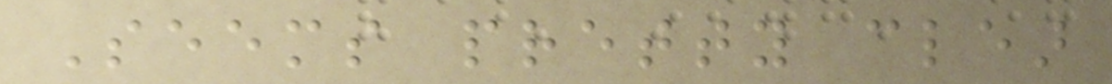Seems pretty clear
